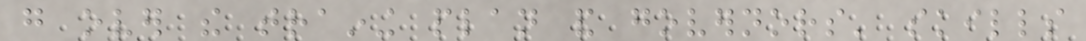go over the training plan and governors' skills
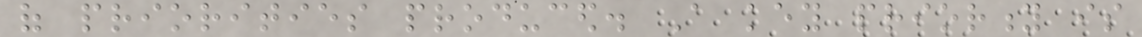of priorities produced. A key priority is
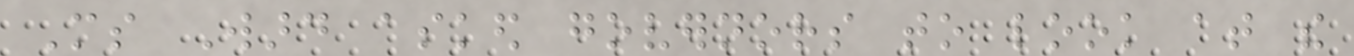Ms Ward asked governors to look at the
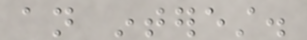an interest.
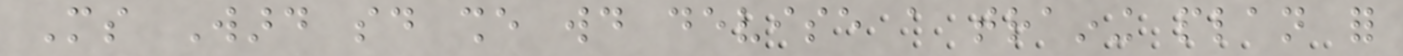Ms Ward said she would devise a training plan for
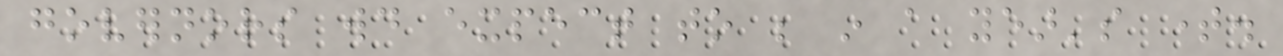governors would expect to be in a year's time.
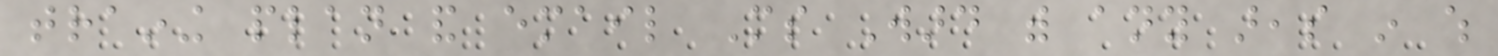training plan and email Ms Ward with any areas in which
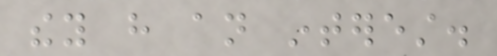they have an interest.
